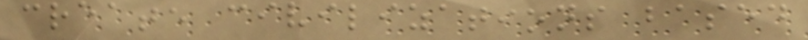create civilizations based
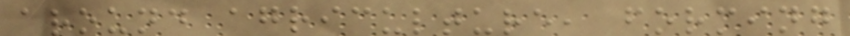around agriculture, forming
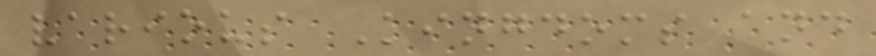various Kingdoms and
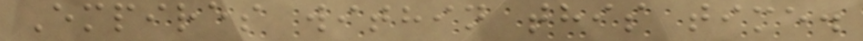Empires within this time.
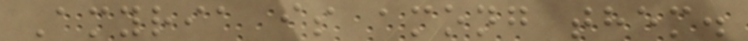Amyria is among them.
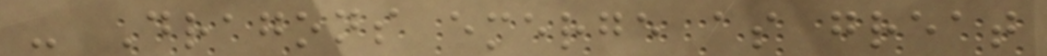- Dragons emerge as great
